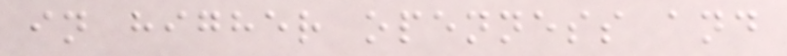in higher openness and
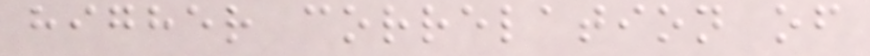higher correlation of
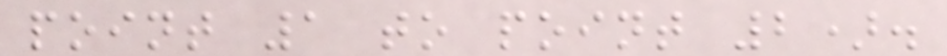point 1 to point 2).
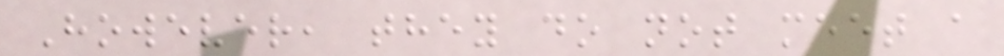However, they do not meet a
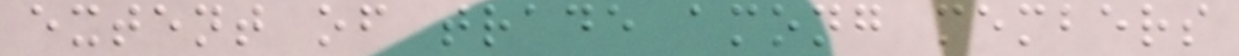extent of trade among members
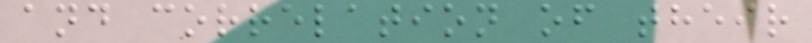and correlation of their
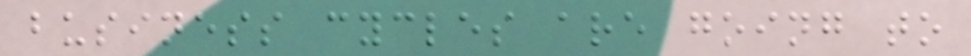business cycles are going to
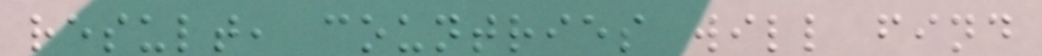result, countries will find
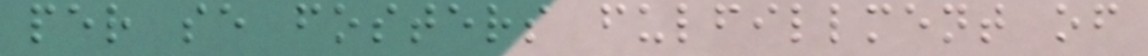per se fosters fulfillment of
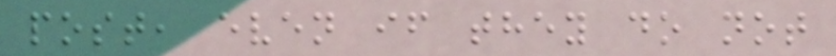post, even if they do not
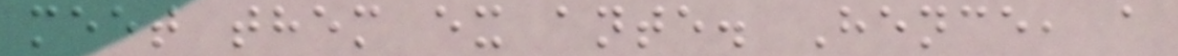meet them ex ante. Hence, a
